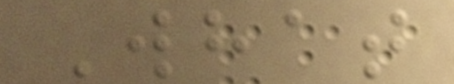What
